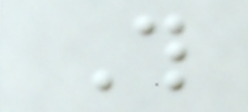This
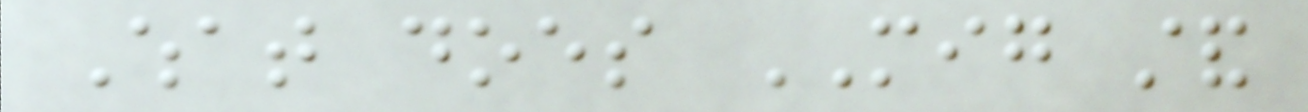What does MIG stand
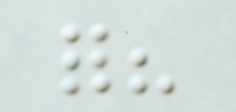for?
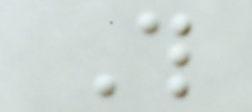This
